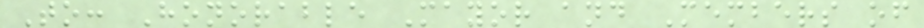To: Honorable Mayor and Members of
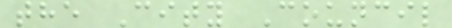the City Council
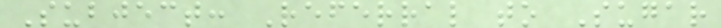Subject: Referral to Sugar
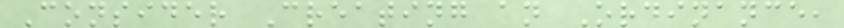Consider Creating an Ordinance,
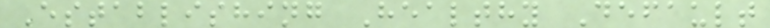Establishing Healthy Default
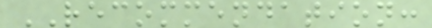RECOMMENDATION:
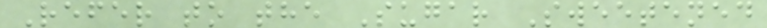Refer to the Sugar Sweetened
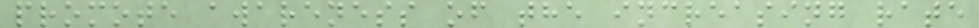promote awareness of the increasing rate
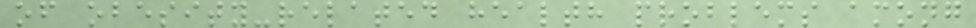of obesity-related health problems among
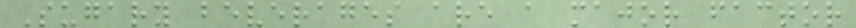Sugary beverages are a major factor
